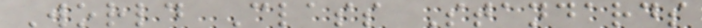World Class Standards
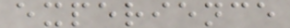experience
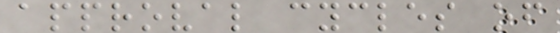approval cycles of
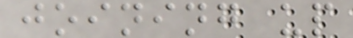joining up
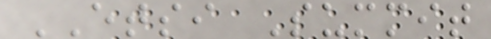ETSI Summit
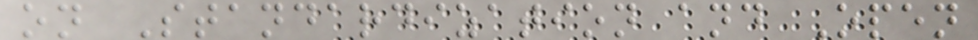on Standardization and Open
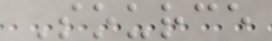Source
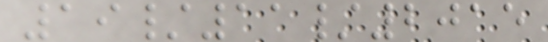19/11/2015
